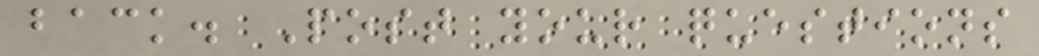back. Post your questions
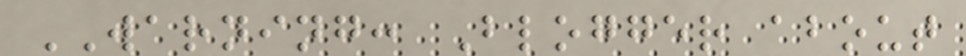WARNING: Blogger about
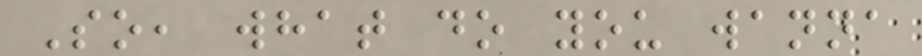So, what do you wanna
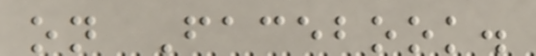on Facebook.
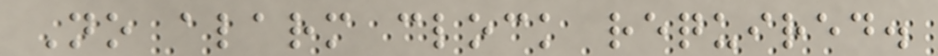No alarm clock required.
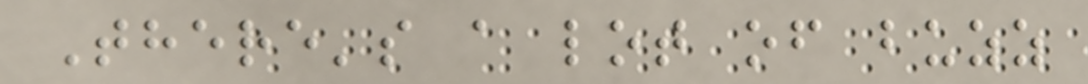There's a lot of buzz
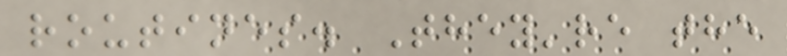routines. They're the
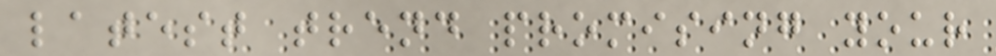latest trend promising your
